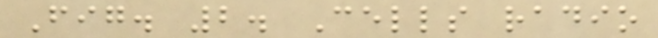Fig. 2. Cells radio
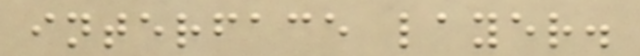interface layer.
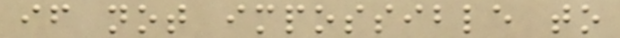if not impossible to
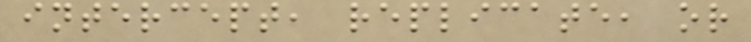intercept, replicate, or
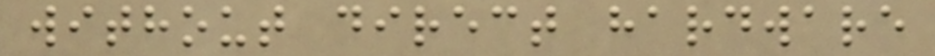without direct hardware
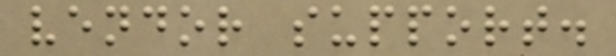vendor support.
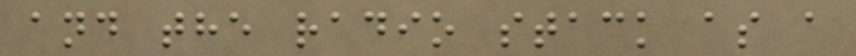and the radio stack as a
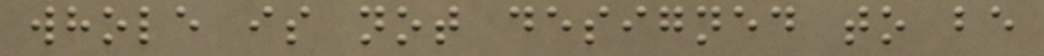whole is not designed to be
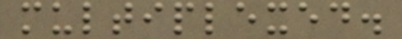multiplexed.
